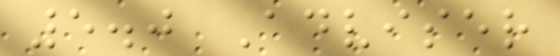5.0 Adviser
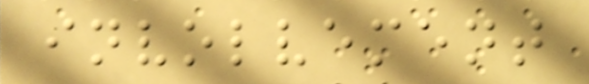involvement
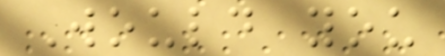Would you
